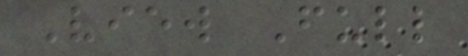View Full
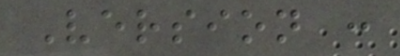Version :
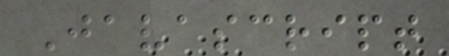Javascript
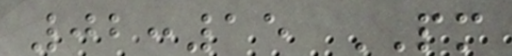02:15 PM
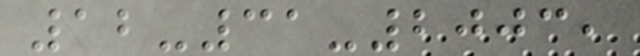12-31-2003,
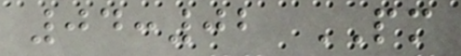04:02 PM
